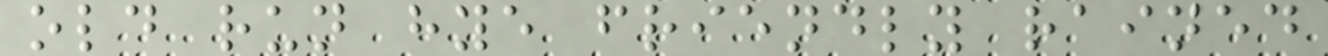old run hye friendly rained
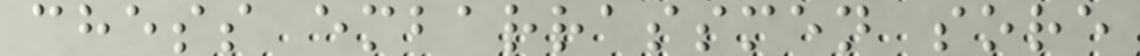chess embarrassmen sore
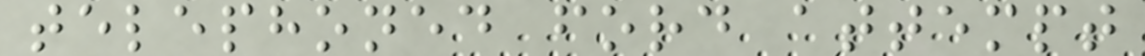telephoned ford attempt
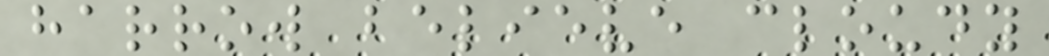harrow believe cloudy
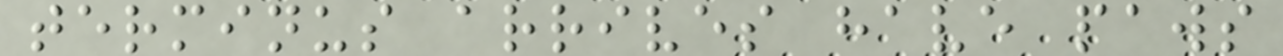terminus arrives have paws
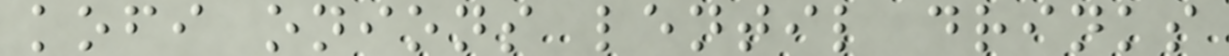kofi onions lentil drinks
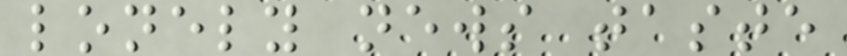lonely news taste
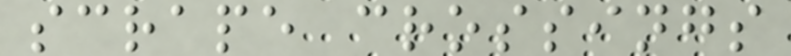scrape crossings
